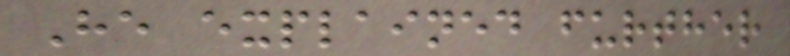He explained further
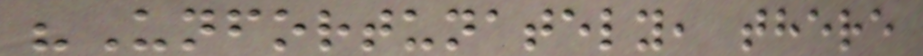"Unfortunately, there
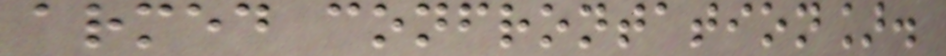armed confrontation].
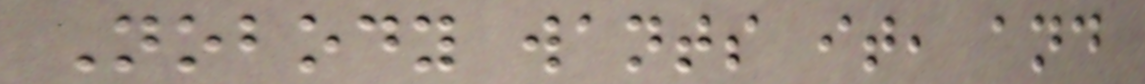Nobody wants it, and
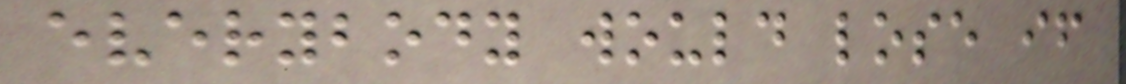everybody would lose if
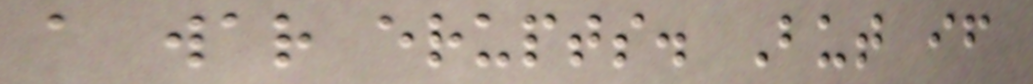a war erupts. But if
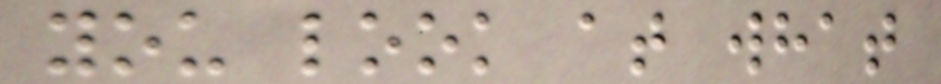you look at what
